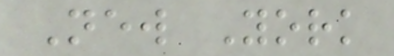New York
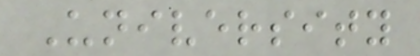University
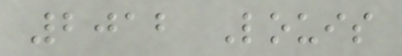2012 Louis
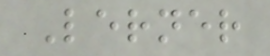Lerner
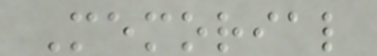Memorial
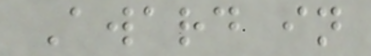Award in
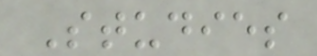Studies
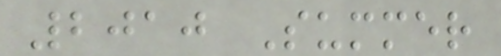2010 Summer
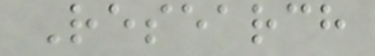Research
